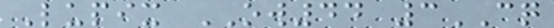Lupix OW44 3CQ
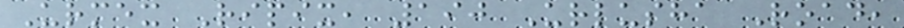Urmex Ripix, 190 Urlusha Road,
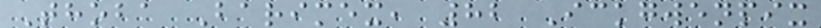Thoba Barimex, 82 Ickgwenpix
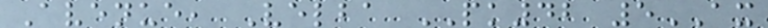Avenue, Velba PK42 5AX
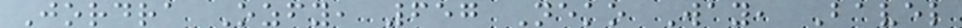Jordra Ozfy, 657 Neko Way, Bavel
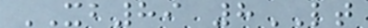XB89 8LT
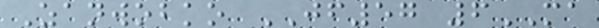Zanwobko JF57 6MA
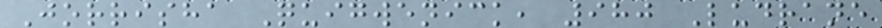Jorrisha Quigwenick, 980 Ludrane
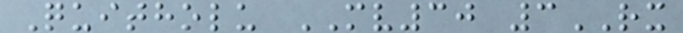Quitholu MV30 3RX
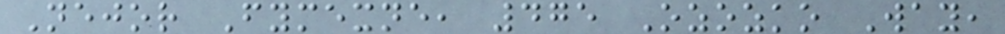Nejor Fymexne, 475 Ozozko Way,
